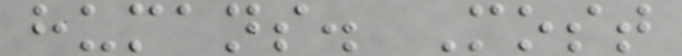humans. Most
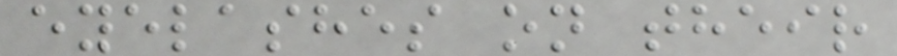eyelashes on their
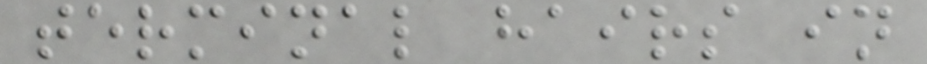terminal hairs in
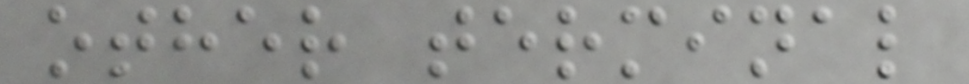other terminal
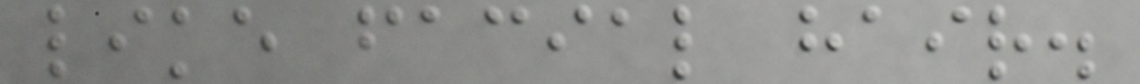like facial hair.
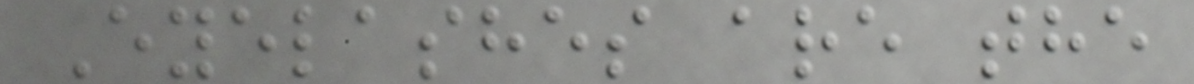Eyelashes are the
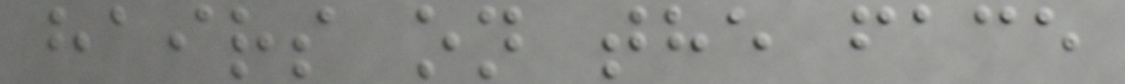hairs on the face
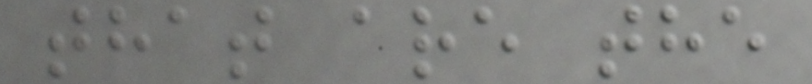that are the
